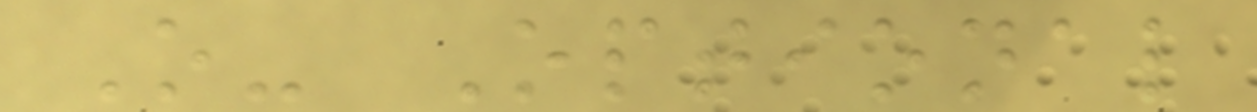O- Optional
